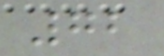72
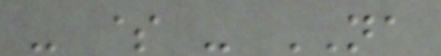- $ - NA
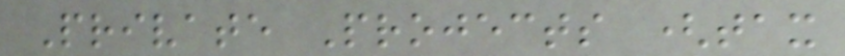Private Projects (tax
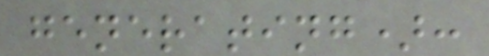generating):
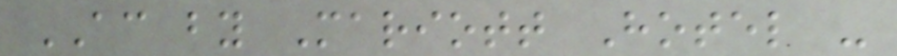AC by Mariott Hotel -
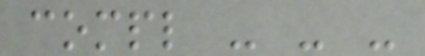compl - - -
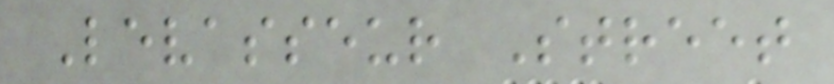Levasseur Street
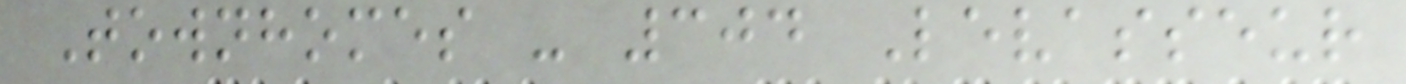Townhomes - 304 Levasseur
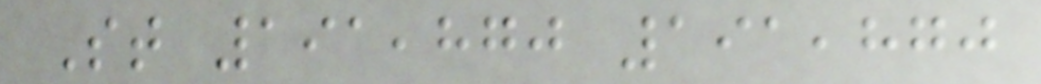St 191,870 191,870
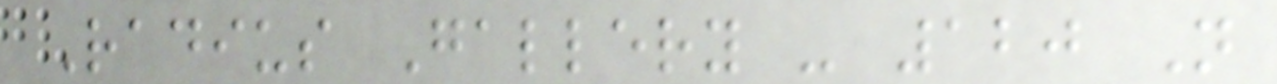Radius Gallery - 120 N
